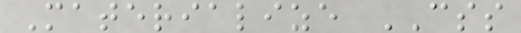Materialize CSS
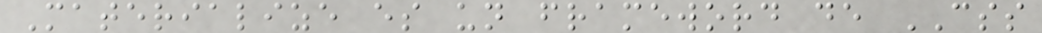Materialize es un frameword de CSS
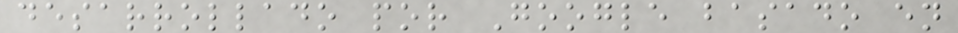desarrollado por Google basado en
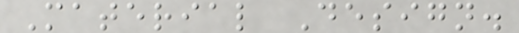Material Design.
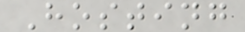Hosting
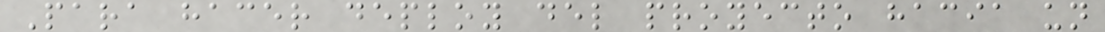Para hacer deploy del proyecto hacia un
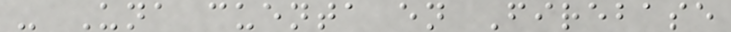- Una cuenta en Firebase
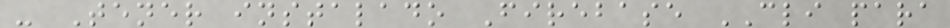- Tener instalado Firebase CLI para
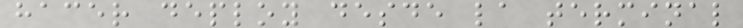hacer deploy desde la terminal
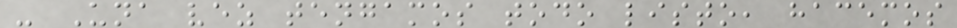- Una vez tengamos todo listo, hacemos
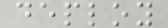deploy
